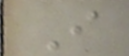I
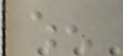when
